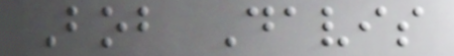Bob Davis
